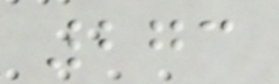273
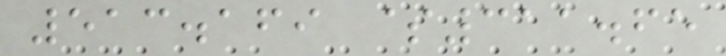513.169 $311.65
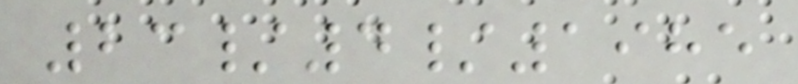23/4/1985
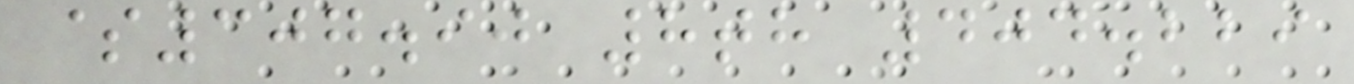$307.90 8th 404.229
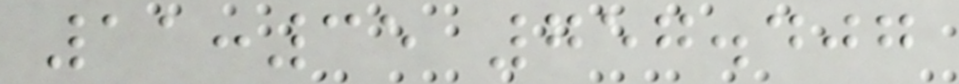11:35 757.407
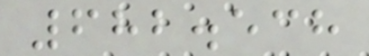682.538
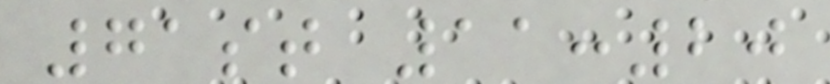71st 11:20
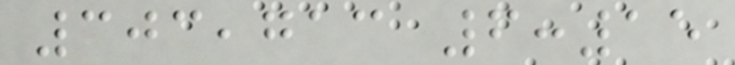303,713 6:15
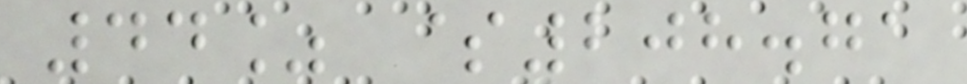44% $208.71
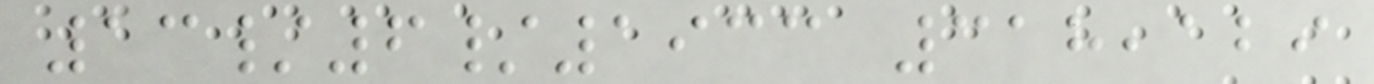13/6/1933 318,129
